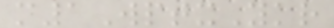m1WptxYkr
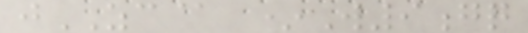jZC@ *W9gq
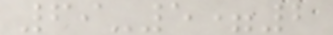69-5=2
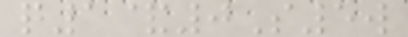q1&0S5w
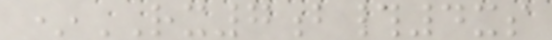*RX7b#4xs
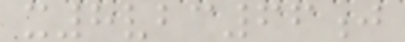x8vbc66j
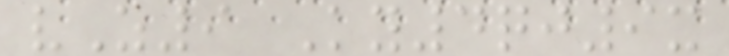vZ9 Ky4qj9x
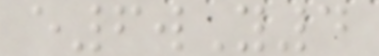e6wY4
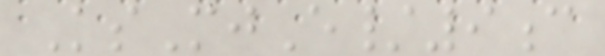KsMjE/9c
